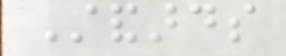Standards
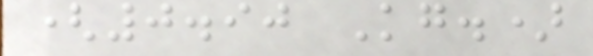(0.90 Kg.)
